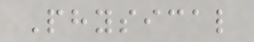Physical
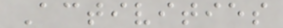Activities
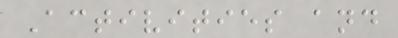Activities and
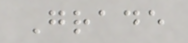Grade
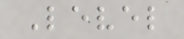Level
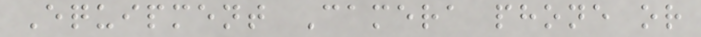Equipment Camera phone or
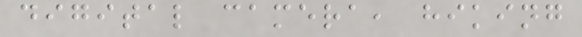digital camera, hiking
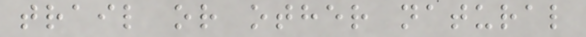trail or other natural
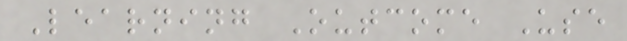Learning Outcome Use
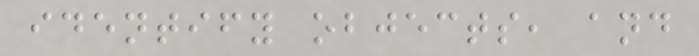identify objects, and
